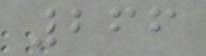266
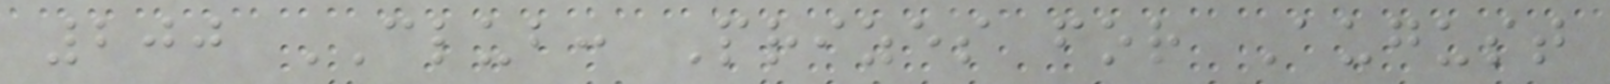200 CLUB: Prizes for August
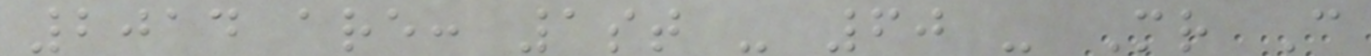2014 are: 1st - 60 - Mr C
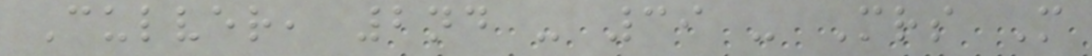Culver, 2nd - 39 - Mrs M
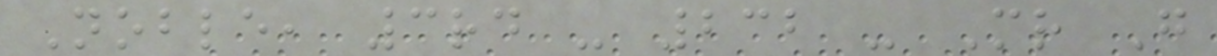Noble, 3rd - 232 - Mr G
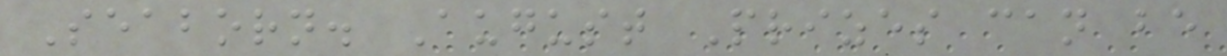Seaborn. August Prizes can be
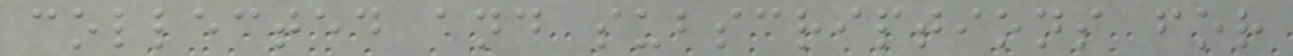collected and subscriptions for
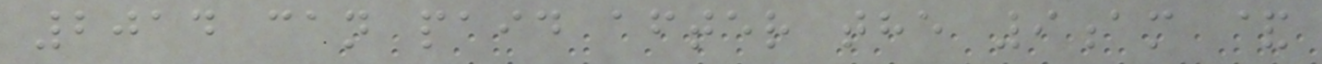2014 can paid after the 9am &
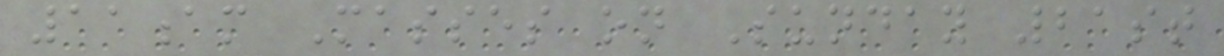11am Masses on Sunday 21st
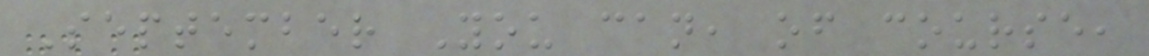September You can, of course,
